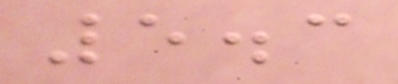5.3
